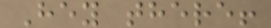Hey there!
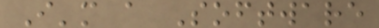I'm a Software
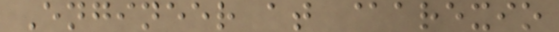Engineer at @arexio
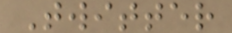Twitter
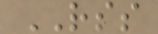RSS
